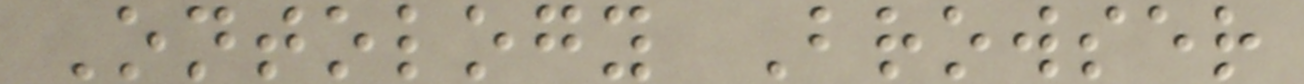Ontology Browser
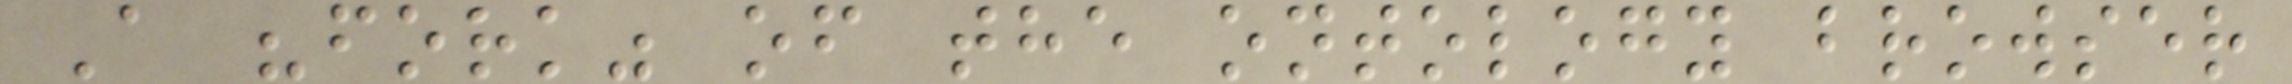A "fork" of the ontology browser
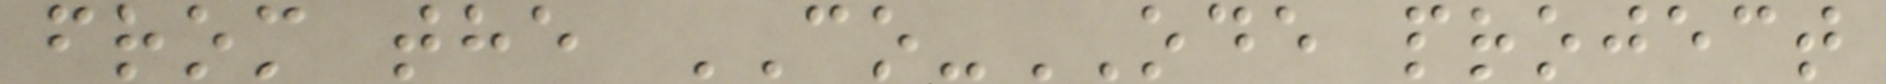from the CO-ODE project
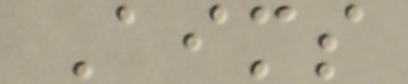Aims
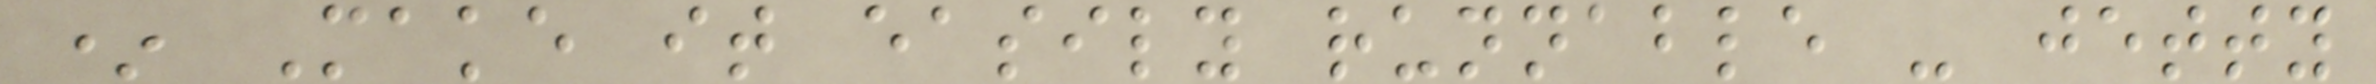* Make it easily runnable - jetty
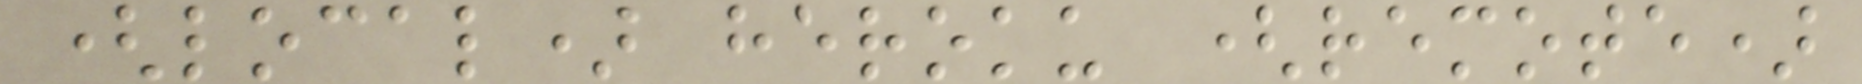(local) heroku (remote)
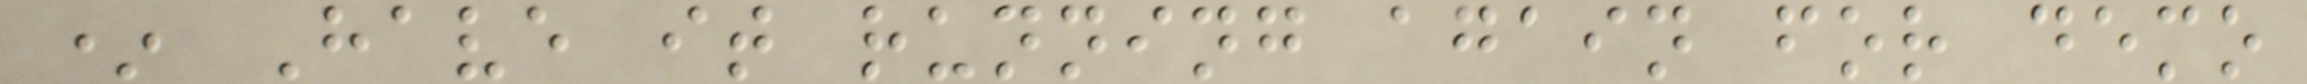* Have it running again for demo
